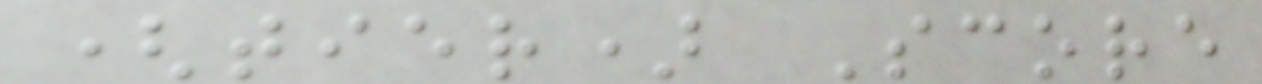(tier) Score
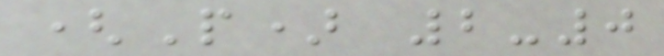(P) 2-0
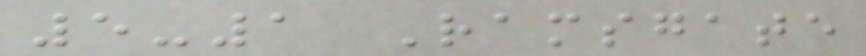5-1 Ramsgate
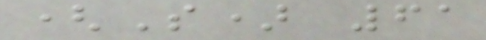(S) 61
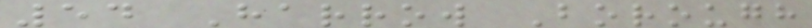54 Harrow Borough
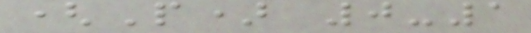(P) 0-1
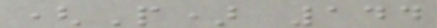(P) 144
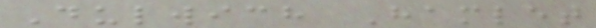Dulwich Hamlet
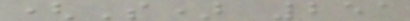(S) 251
